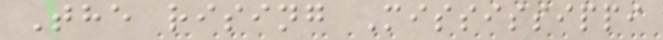The rising Mississippi
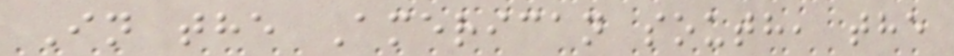In the American south, the
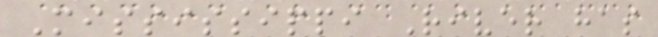Mississippi River has
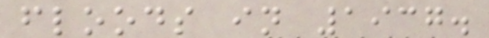floods in 1937.
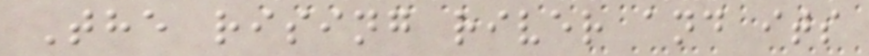The rising river and its
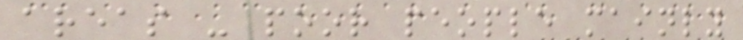areas - poor people mainly
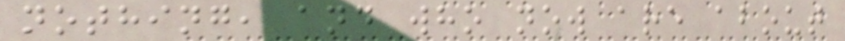nothing, and who now are about
